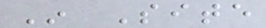In Site
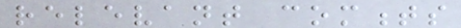relevant comments
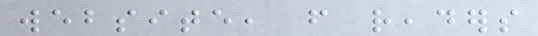website, from readers
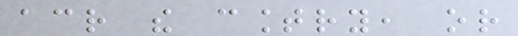across the country, or
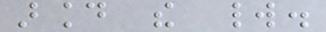around the world.
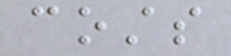costs
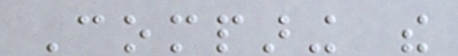Comparing the
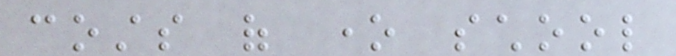costs of one school
